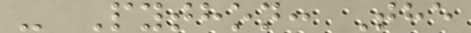- Python: The
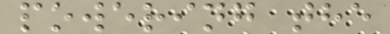powering the
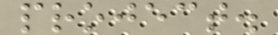project.
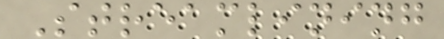Streamlining
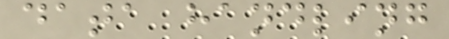data handling
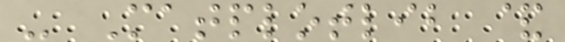- Matplotlib &
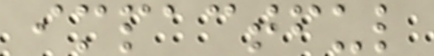impactful
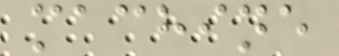machine
